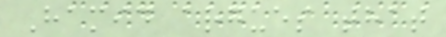Hamid argues that
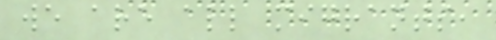we are all migrants,
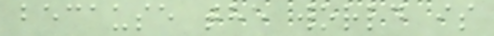because the world is
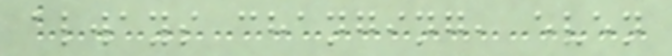always changing, even
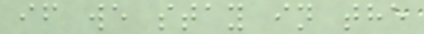if we stay in the
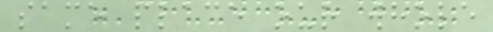same place our whole
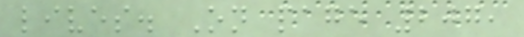lives. On page 207,
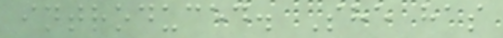introduced. She has
